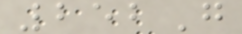252G
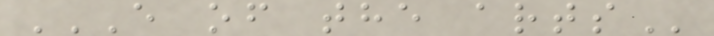E OF THE ARTS
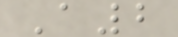A2
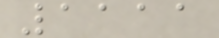1111
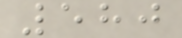580
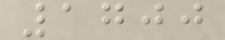1700
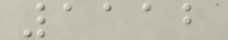1112
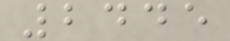2445
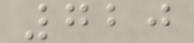720
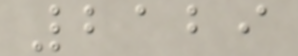2129
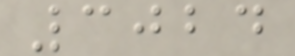3024
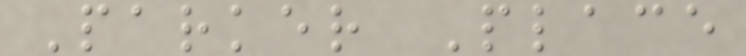Parker Place
